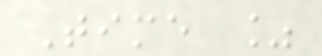Time %
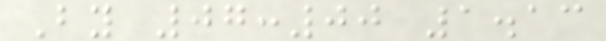By 07:00 1.13
